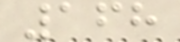168
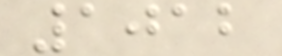1012
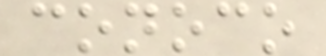conoco
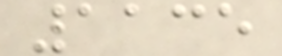1135
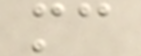mc
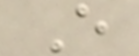E
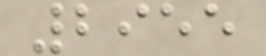2955
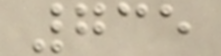735
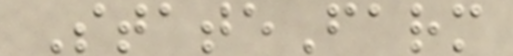StateFarm
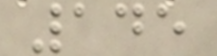145
